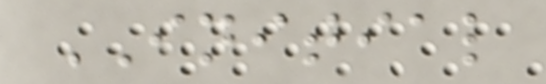INITIAL
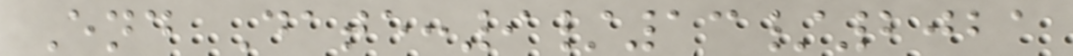End Date:9/13/2021
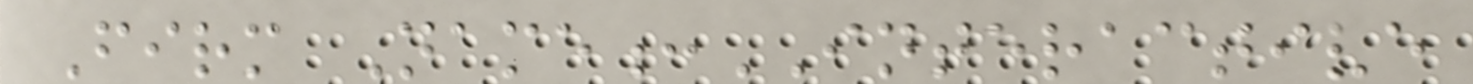Firm Name:INTERACTIVE
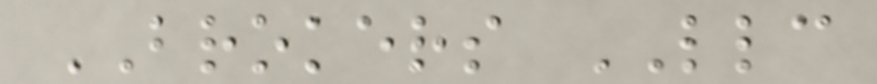BROKERS LLC
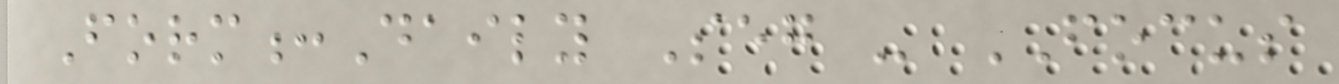Form:Daily Seg - FOCUS
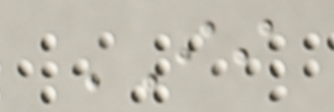II
